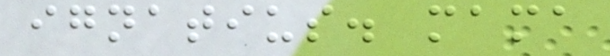ignatius. mama
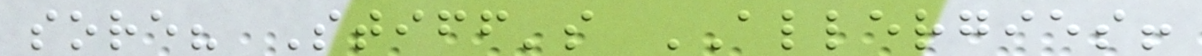sore? Stiff's ALLERGIES!
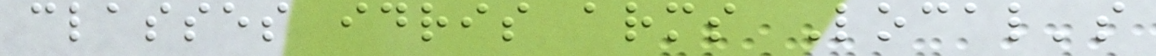classes idris arms Local's
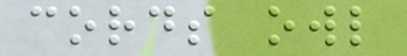cords owl
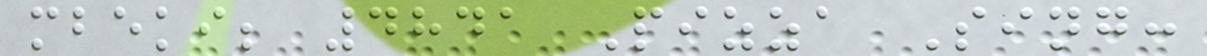mbeki; 4841 Pizza Sing:
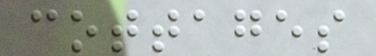cottages
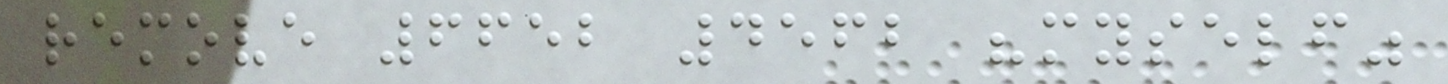remove 6652 4562 "myself"
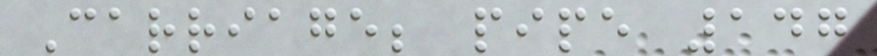Carriage; pipe 147
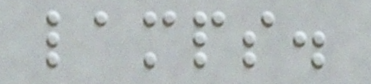lamps.
